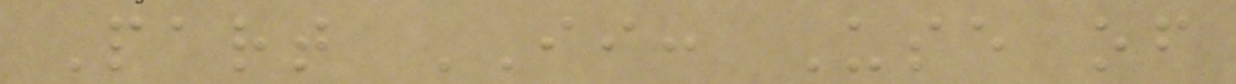Part II: Use of
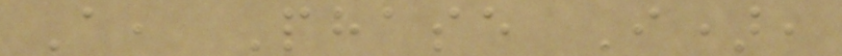A, Phase I),
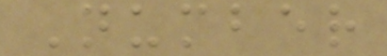Number
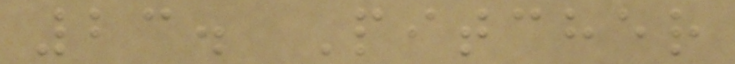23. Pitcher
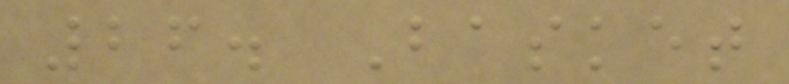26. Basket
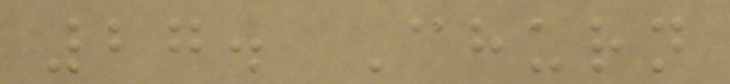27. Churn
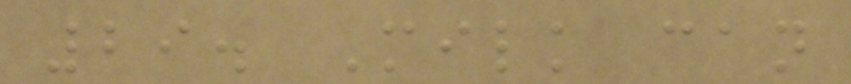29. Milk can
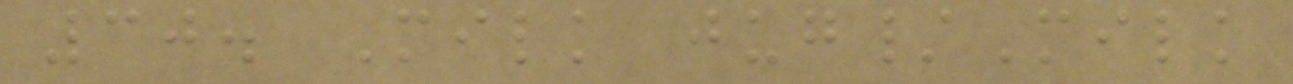30. Milk jug/Milk
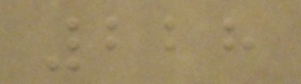228
